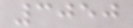3050
